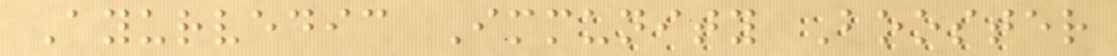Ayurvedic Immunity Booster
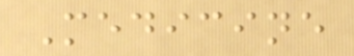Medicine
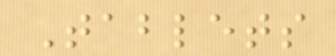Tablets
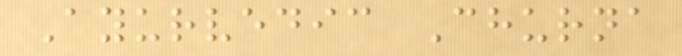Ayurvedic Churna
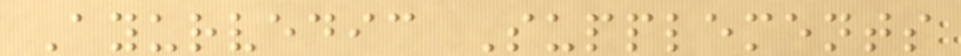Ayurvedic Supplements
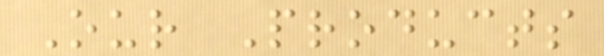Our Products
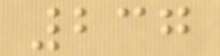237
